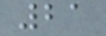21
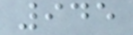945
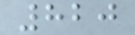820
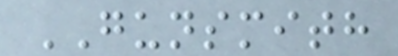GUNSMITH
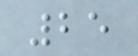25
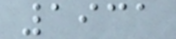1931
